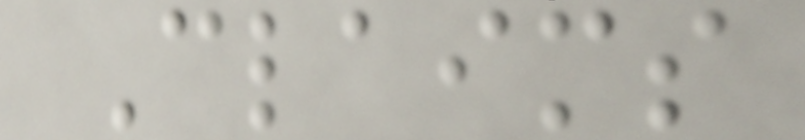Claims
